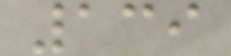139
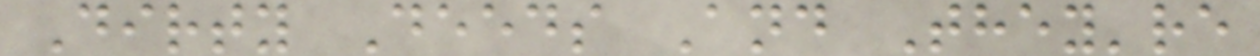Dirty Deeds And They're
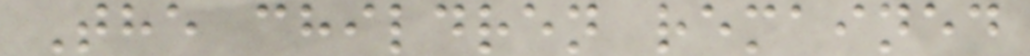The children remained
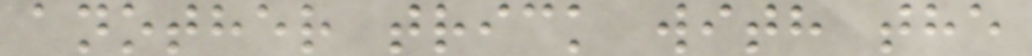another trick with the
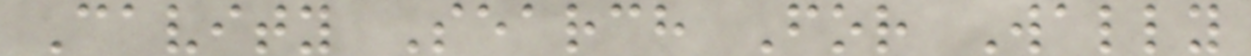Cavity Search For Wally
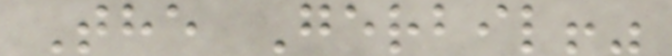The Gerbil!"
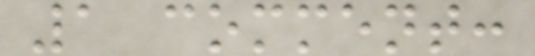1 comment:
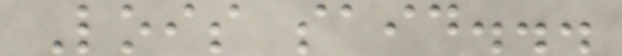Lois said...
